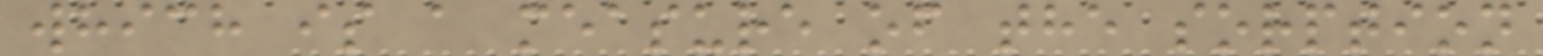which is a measure of the sorption
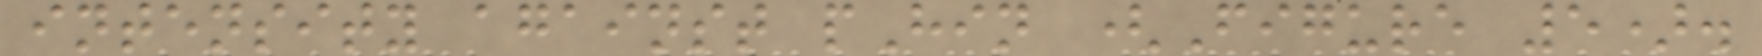intensity against pHin (Figure 5).
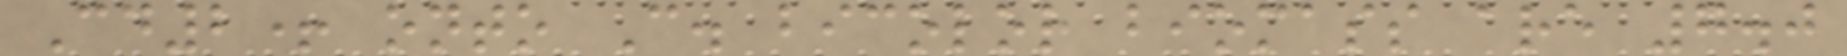Cd2+ onto C. bicolor biomass are 7.0
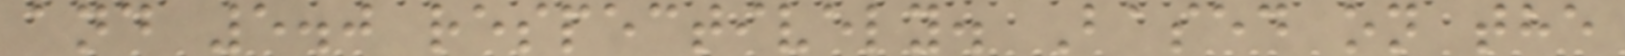and 5.0 respectively. Based on the
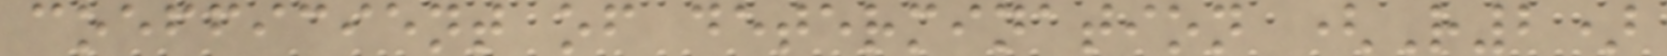coefficient of determination (R2)
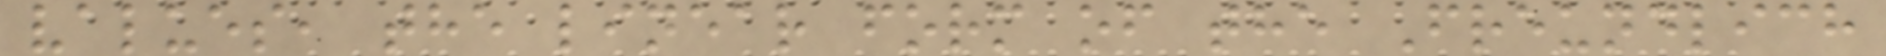values, the linear form of the Freundlich
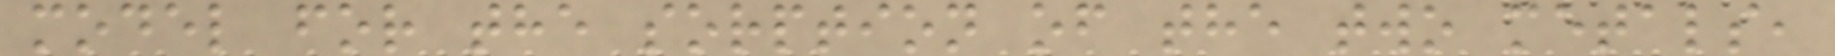model for the sorption of the two metals,
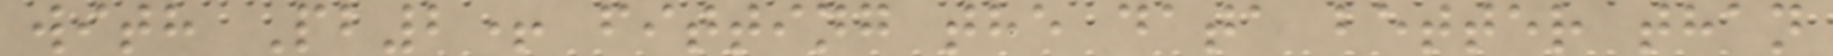with Pb2+ fitting the data better than
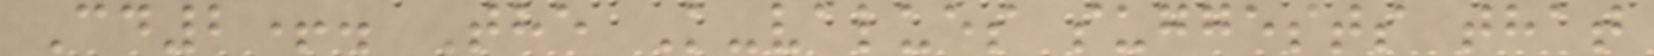Cd2+. The K-values suggests that
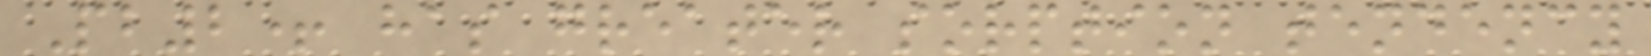Pb2+ has greater sorption tendency
